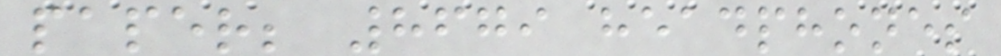paper; 8679 headphones
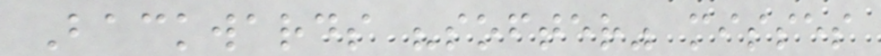Backwards "softer" misses
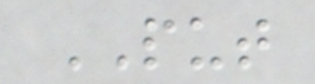PUT
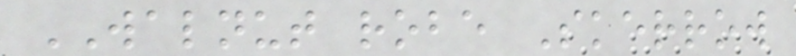WALNUT robe Skerrow
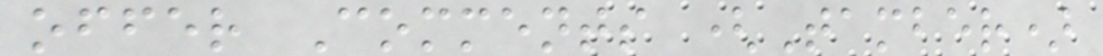offer Comments (Tamber)
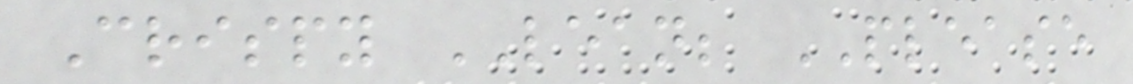Crispy LEAN; PLEASE
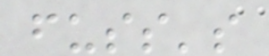fuss's
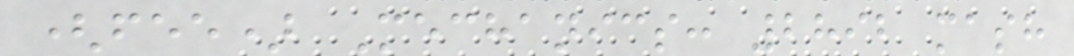(fee) Mechanics: 2892 mash
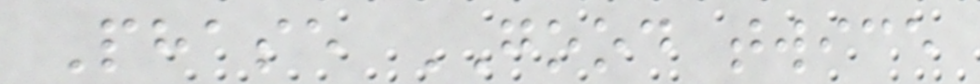Phase GOOD twice
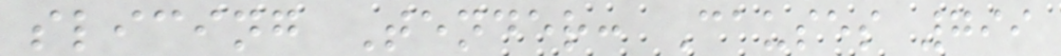slicing Tender: Causes 799
